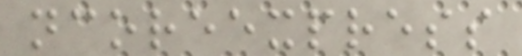ncoreexpress
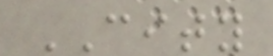CITY
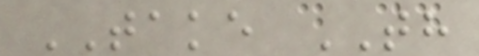TAKE TH
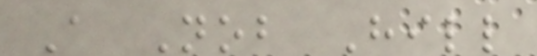A Nob Hill
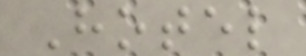Hotel
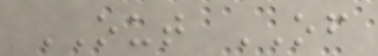OUT OF
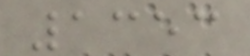1353
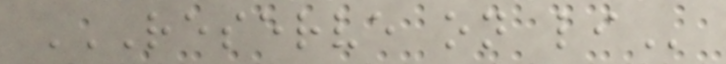RESERVE ON LI
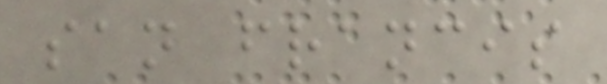san francis
